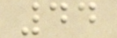44
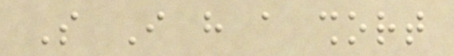So I have a short
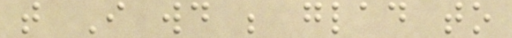that I would be glad to
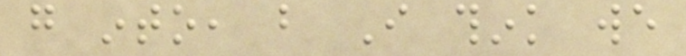go into, but I think we
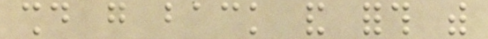should go back and forth with
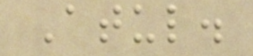Atul.
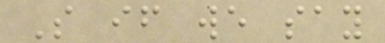So if we say
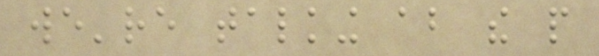we're talking about the people
